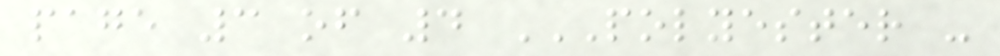page 3 of 4 POLYESTER -
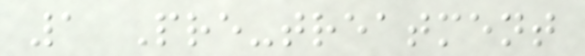1 Pre-treatment
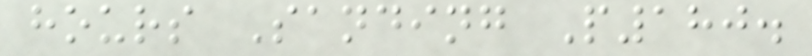hours Sanding P180.
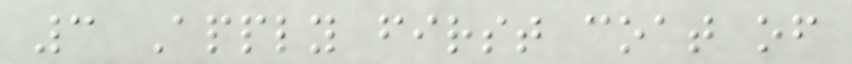3 Apply first coat of
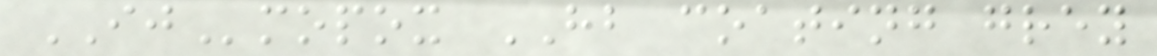IJmopox HB coating grey
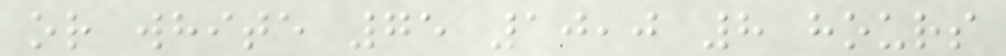or white 75 10,0 8 hours
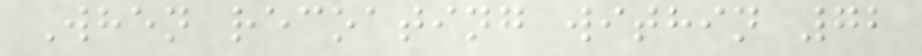When recoating within 72
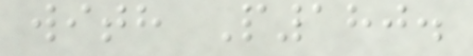with P180.
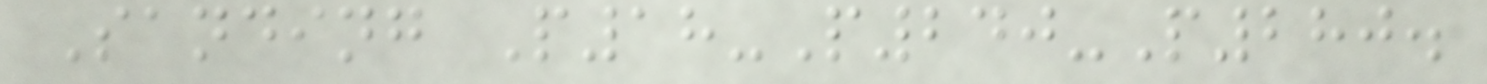Sanding P18-P240-P280.
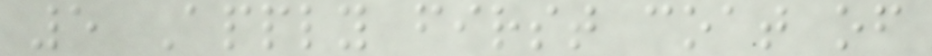5 Apply first coat of
